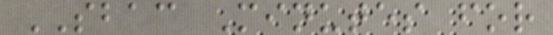SBAC Minutes for
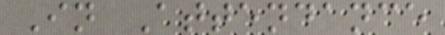In Attendance
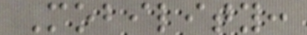Mobility:
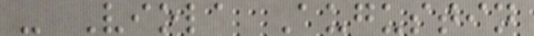- Viola Augustin
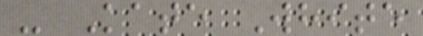- Kate White
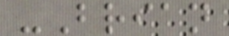-Brian
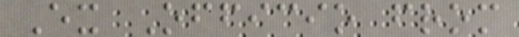Ex Officio from
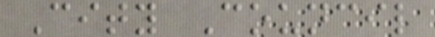City Council
